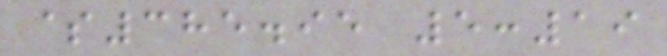$385.95 5:19
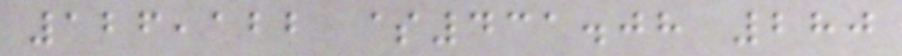126,122 $431.08 280
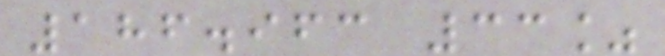186.963 33%
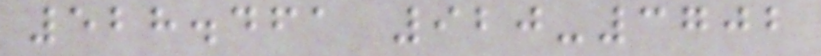528.461 920-3702
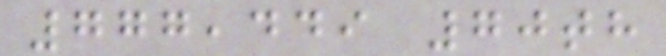777,449 70th
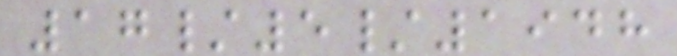17/5/1948
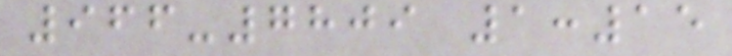966-7809 1:15
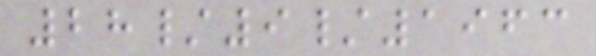28/9/1963
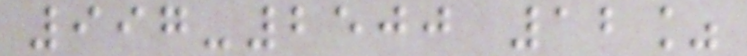997-2500 12%
